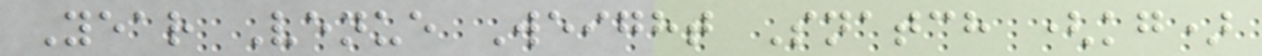Year Venue Weight Snatch (kg)
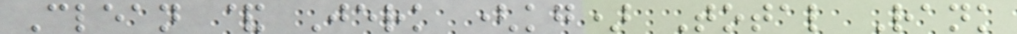Clean & Jerk (kg) Total Rank
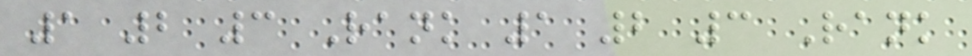1 2 3 Rank 1 2 3 Rank
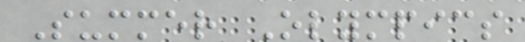Summer Olympics
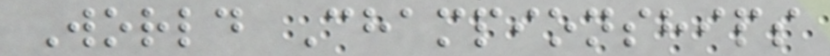World Championships
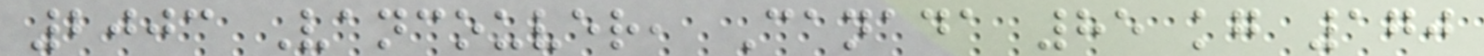2003 Vancouver, Canada 85 kg 170
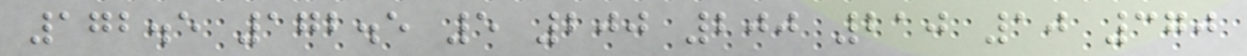172.5 172.5 5 200 200 210 10 370
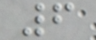6
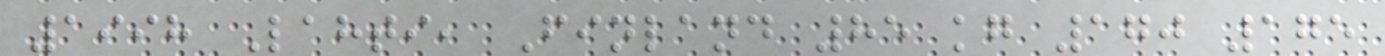1998 Lahti, Finland 85 kg 170 175
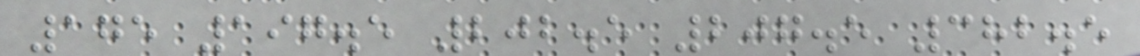175 197.5 202.5 207.5 382.5
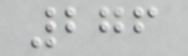276
